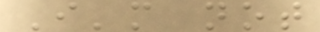I'm not
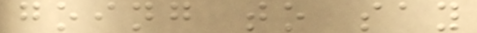going to say
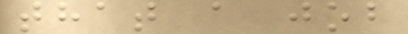that a job
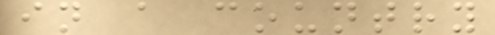in a country
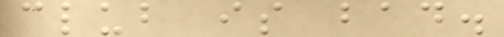club is bad.
